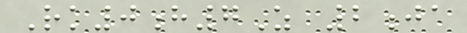Rk0h7Z 2ja
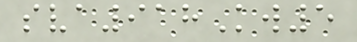sva918Kw5
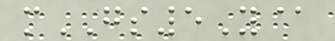mGS5Y@
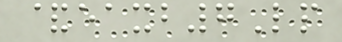&eaxb7Lp
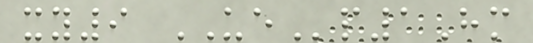xy9 UEp1Hm
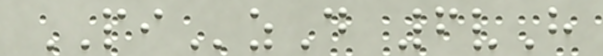PIzD 6vH
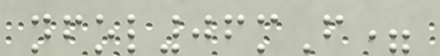nfol06mF=
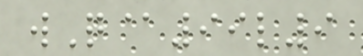wQ@99l9
